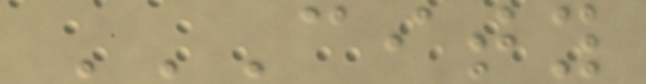CITY
